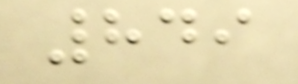849
